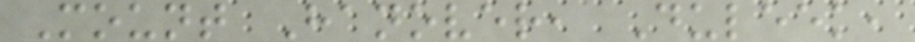Mount Hanover, Duleek,
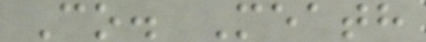Co. Meath
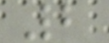2
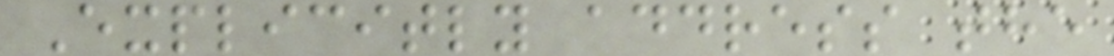Explicitly address the
